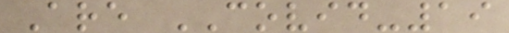Are COVID-19
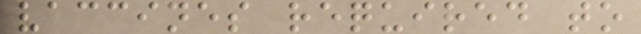vaccines required to
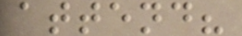attend?
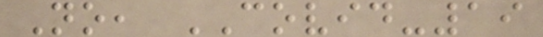No, COVID-19
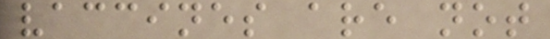vaccines are not
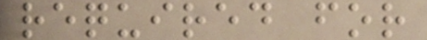required for
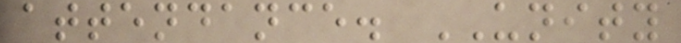attendance. UNITY
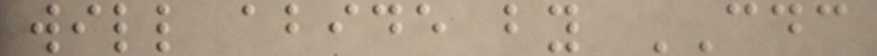will abide by CDC
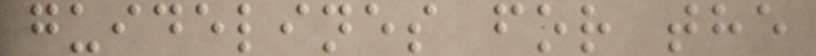guidelines for the
